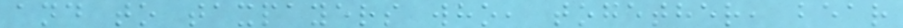and to taxpayers who, together, bear
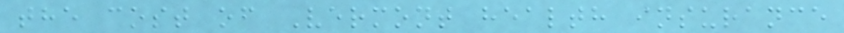the cost of Vermont health insurance
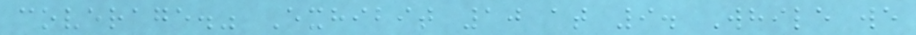coverage." Exhibit 10 at 9. While we
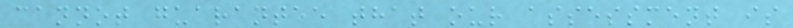cannot guarantee that our assessment is
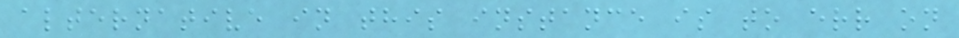alternative in this instance is to err on
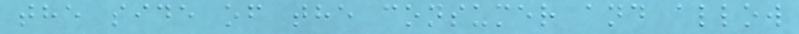the side of the consumer and allow
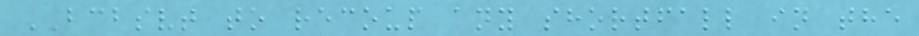BCBSVT to recoup any shortfall in the
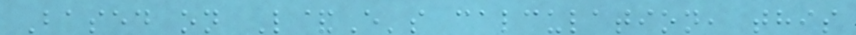Based on L&E's calculation, this
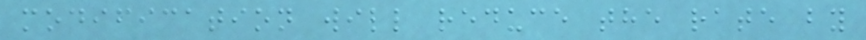modification will reduce the rate by
